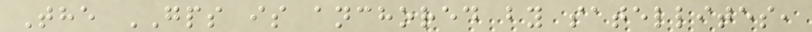The GPS is anchored by satellites,
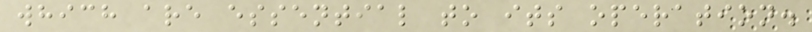which are essential to its operation.
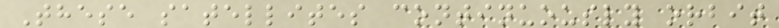These satellites continuously orbit
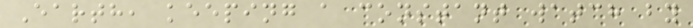Earth, keeping a constant watch by
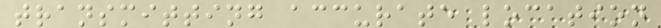transmitting accurate location
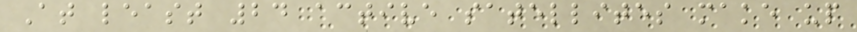At least 24 active satellites make up
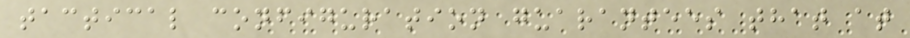tactical configuration guarantees that at
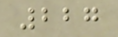227
